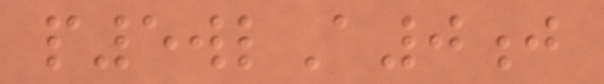p5wlA0j
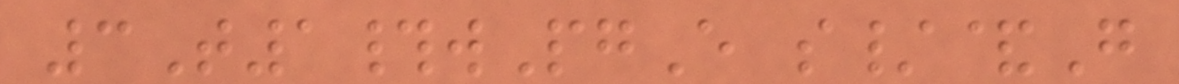3T1#wPgE s/&G
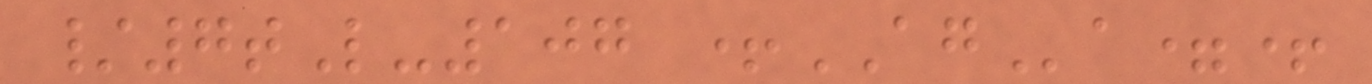/7tL-107 +AGa=+
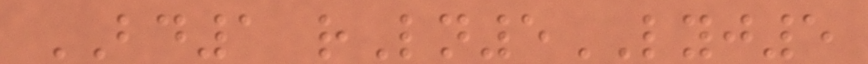BD1 rLn5LYJ5
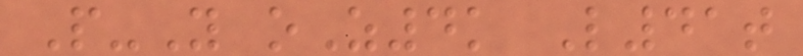P-Y oZ4k L41t
